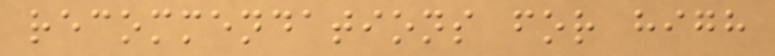recommendations for high
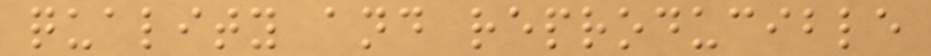quality and reproducible
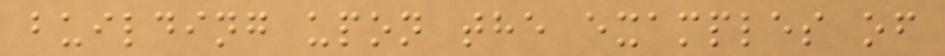building upon the examples of
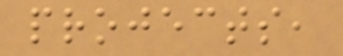projects,
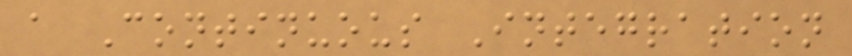a Continuous Integration
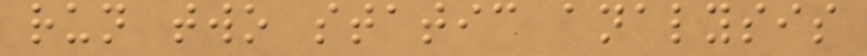run two static analysis
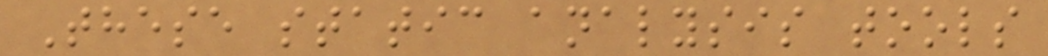These static analysis tools
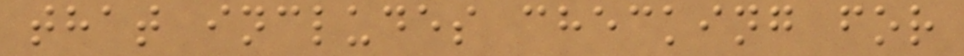that includes checking for
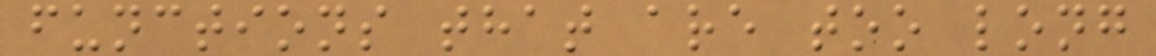functions that are too long
